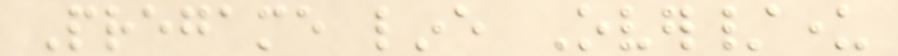Pregame line Over/under
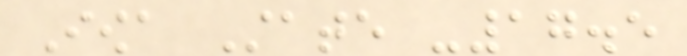Iowa State -17.5
